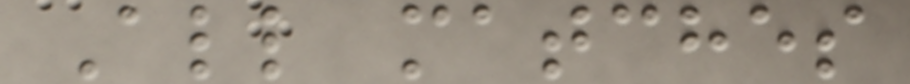All matches
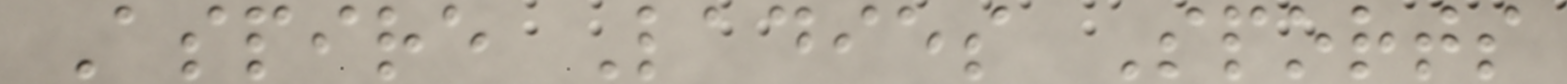Aspire Ladies Sports
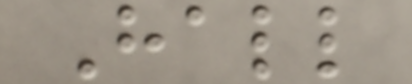Hall
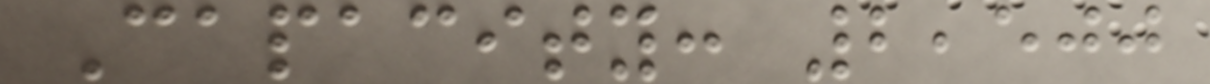Capacity: 2,500
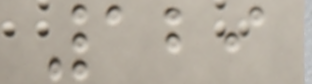129
